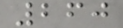260
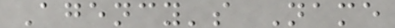Agency's Name
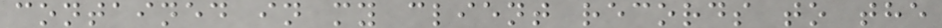contained in my client records to the
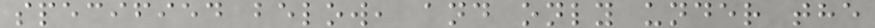specified below, and only under the
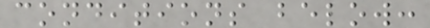conditions below:
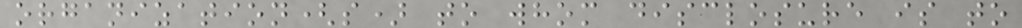organization(s) to whom disclosure is to
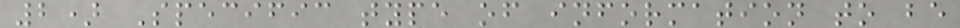2) Specific type of information to be
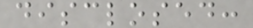disclosed:
